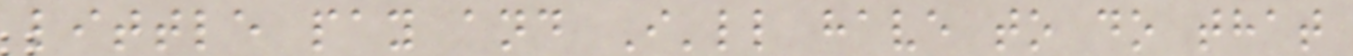little pay and I'll have to do that
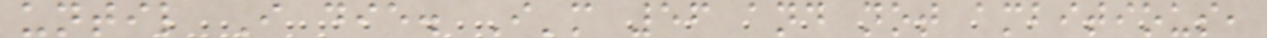until I die. I'm 56 and not ambitious,
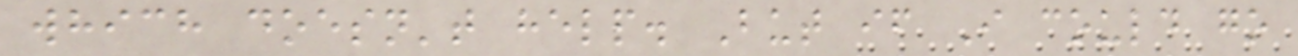which doesn't help. But if I could go
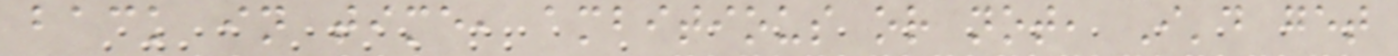back in time, ambitious or not, I'd get
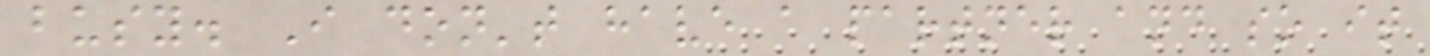busy. I don't have a partner and so it
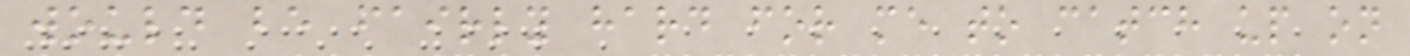would be fairly hard for me to catch up on
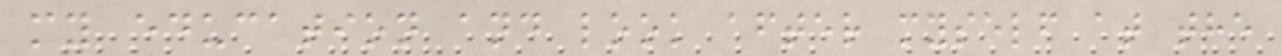my education and look after myself at the
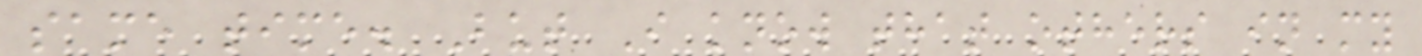same time. But I know that others in my
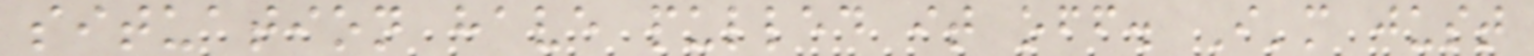situation have pulled it off. I'm just
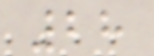28
